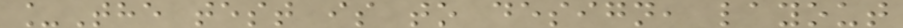_The test is to design, layout
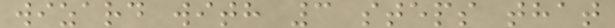wizard with 3 steps that
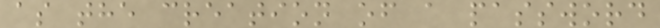as the creation of a password
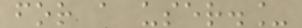for a user._
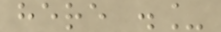here ._
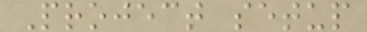Project setup
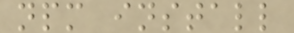npm install
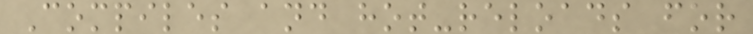Compiles and hot-reloads for
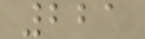221
